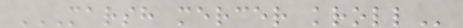MARSH MERCER KROLL
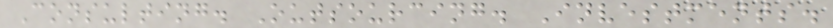Consulting. Outsourcing. Investments.
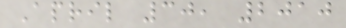April 30, 2010
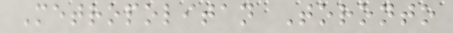Metropolitan Toronto
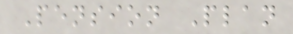Pension Plan
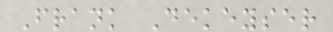Frank Dekeyser
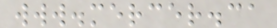www.mercer.ca
